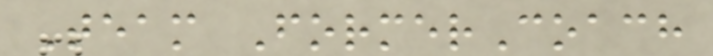Team FormerCoach
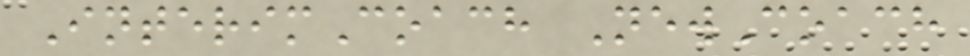InterimCoach NewCoach
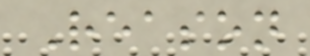Reason
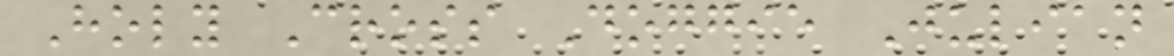Holy Cross Doggie Julian
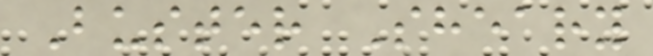Buster Sheary
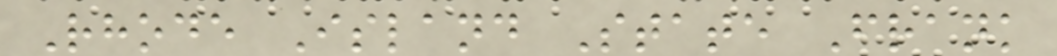Rhode Island State Frank
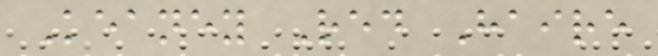Keaney Red Haire
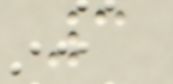3
